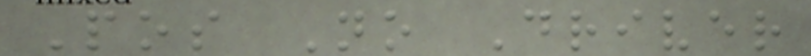Pos No Driver
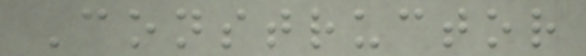Constructor
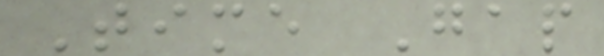Time Gap
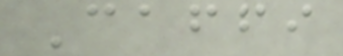Caffi
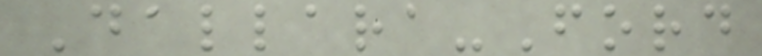Dallara-Ford
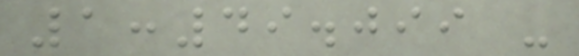1:49.099 -
